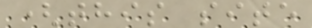(this site
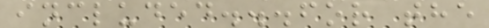included...for the
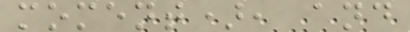moment), and
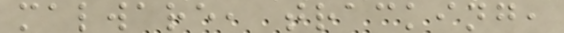malware, tracking,
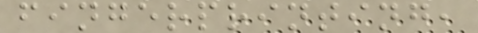fingerprinting,
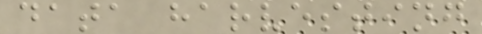data harvesting
